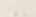-
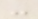-
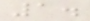1.
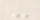-
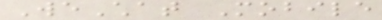WeChat Mobile
